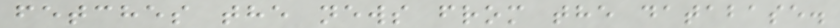fetches the news from the database.
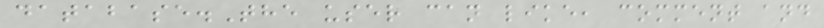database.The user can like, comment and
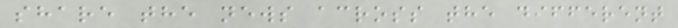share the news across the different
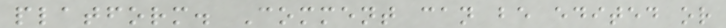platform. Comment can be edited or
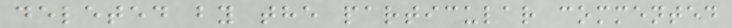deleted by the particular commented
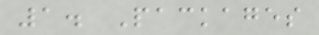1. Packages
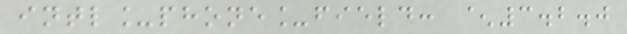intl_phone_field: ^3.2.0
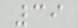39
